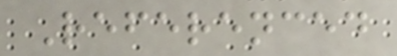Referenced
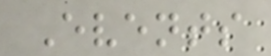Events
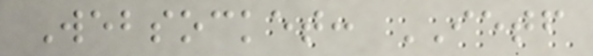Websocket: IETF
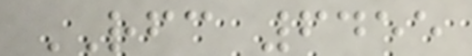RFC 6455
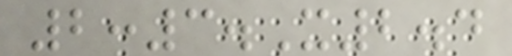2:3.X2.4
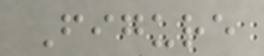Figure
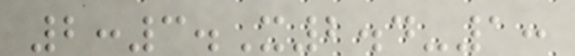2:3.X2.4-1:
